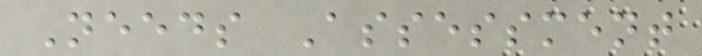Needs Assessment
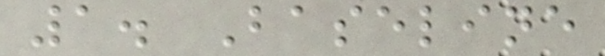1. Baseline
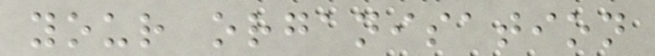your organisation
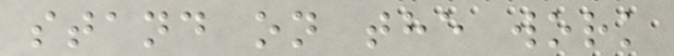stand on the work
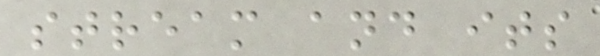stream and its
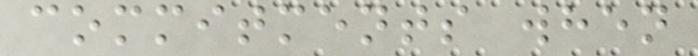commitments when
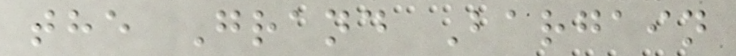the Grand Bargain
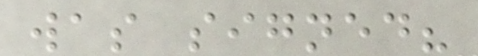was signed?
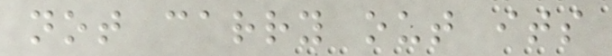not carry out its
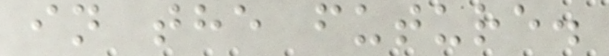in the future.
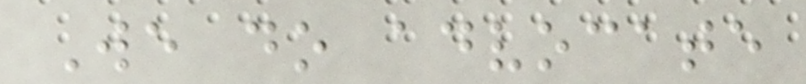We do advocate
